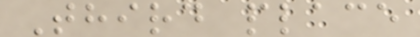Third place
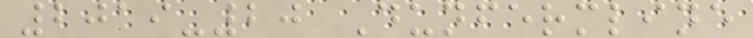2019-20 Dunfermline
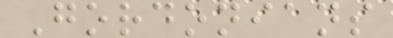Gordonians
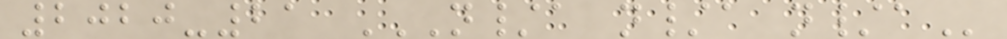2020-21 N/A N/A N/A
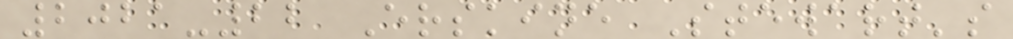2021-22 Erskine Stewart's
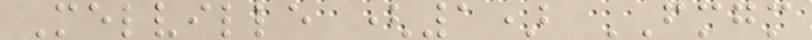Melville (1) FMGM
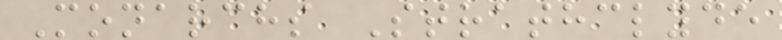Monarchs Strathclyde
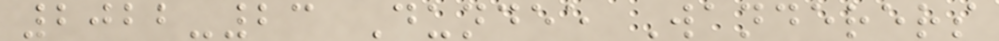2022-23 Dundee Wanderers
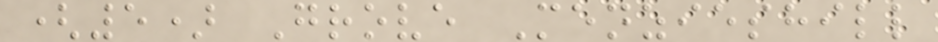(5) Grove Menzieshill
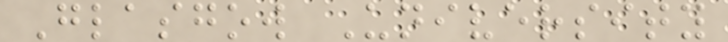Glasgow University
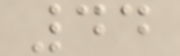44
